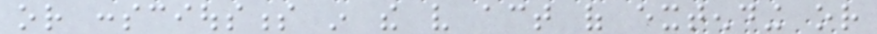or consciousness in the very act of extending or
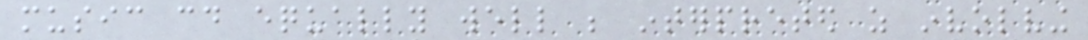music could equally well be interpreted as involving
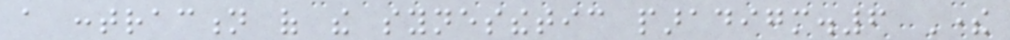a contraction of the synesthetic paradigm.6 There
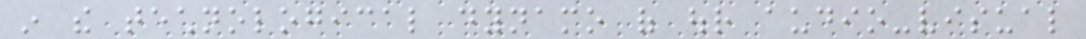in the technological dynamo of our audio-visual
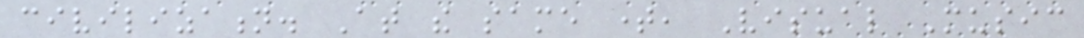civilization. At the same time, Visual Music
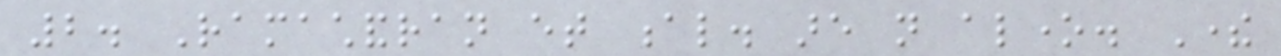2. Ramachandran et al. are not alone. There
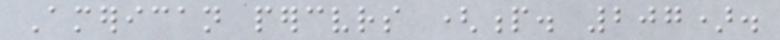American perceivers (p. 207).
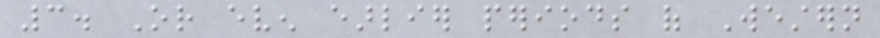3. Or even earlier periods of Western
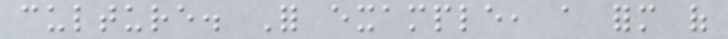culture. For example, a form of
